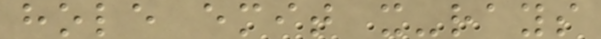hole emit x-rays
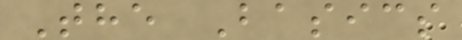The Basics
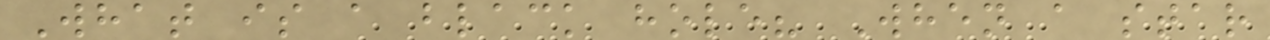What is a black hole? When a star
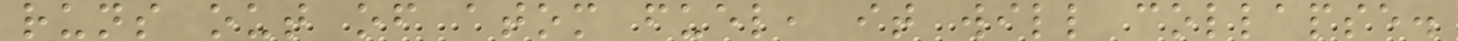runs out of atom fuel, it will collapse.
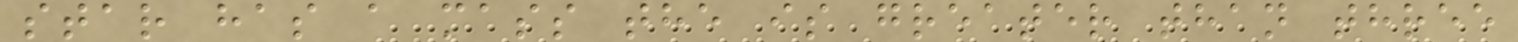star has a mass the is greater than three
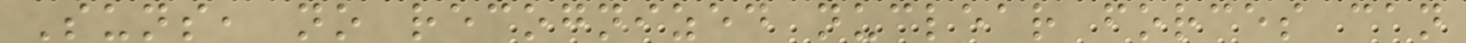Suns, no recognized nuclear forces can
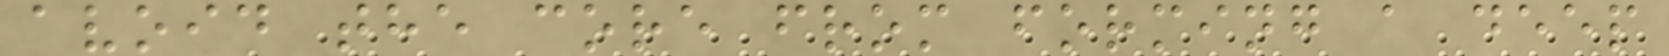avoid the core from forming a deep
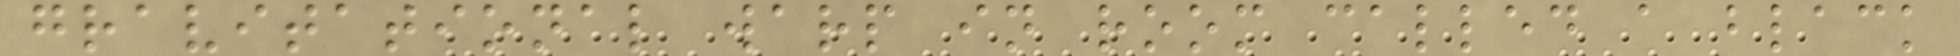gravitational warp in room called a black
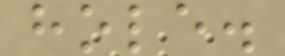hole.
